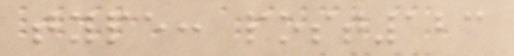type: post123
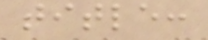title:
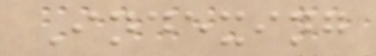Indexing
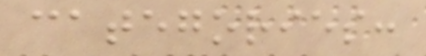categories:
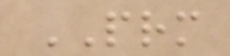PRM
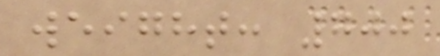weight: 700
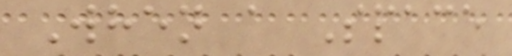When a Space
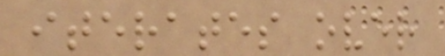iterates over
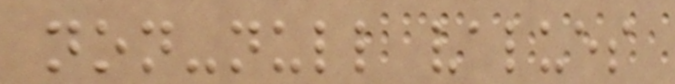non-null values
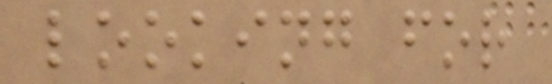looking for
